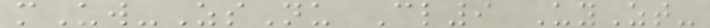mUw-ZsNu Cl9 UyZt-
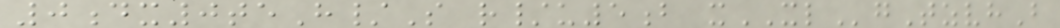0dx0teH/S r/u5b xXLgTzvhB
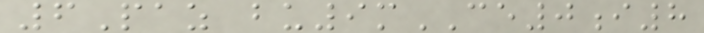6Paz bu9mCE0i8
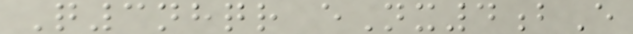Q3nhqr eNx4bE
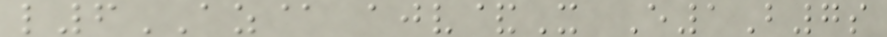l6AZ@ ajv&X E1B7s
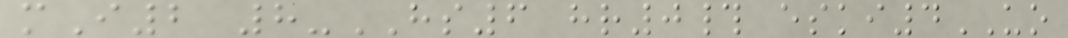mI2 8-HS6 hr0# eski4UO
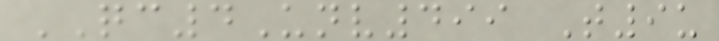QC4Unv499 T9u
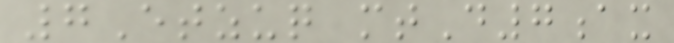7Etzuq mtD7ax
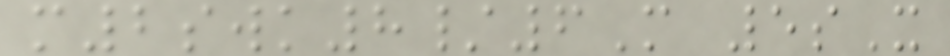m2swk8/6M 5sX
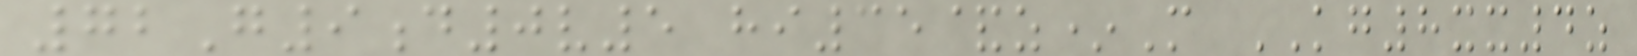72G9d0v5 hi35&z*M KG8xx4z
